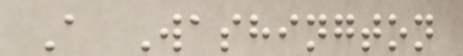A Washington
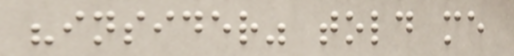"insider" told me
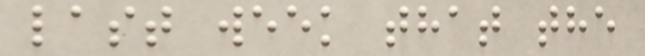last week that the
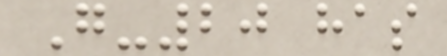G-20 has
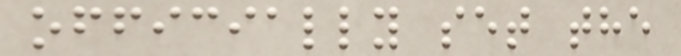officially set the
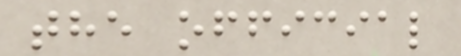the official
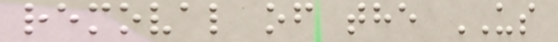removal of the US
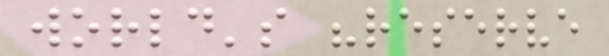world's "reserve
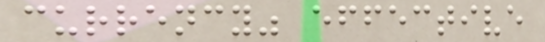currency" effective
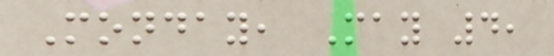Monday, May 4,
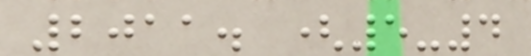2011. (5-4
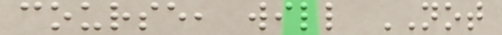course, will NOT
